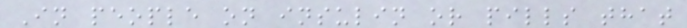In people on insulin or pills that
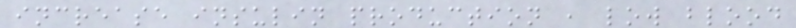increase insulin production , low blood
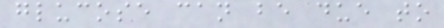glucose can be due to
